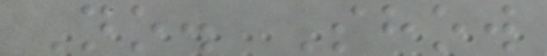No. Show
